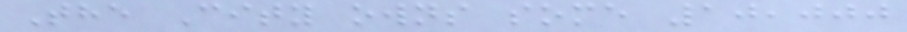The City owns some 10,000
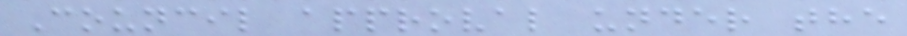Council approval under the
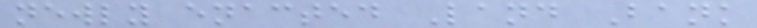newly enacted Land Bank
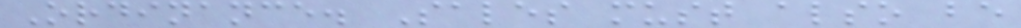Ordinance. Sales must also be
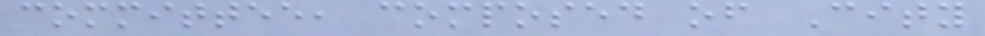committee, composed of City
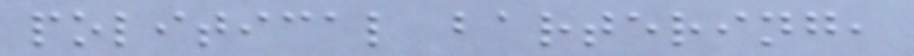political bartering,
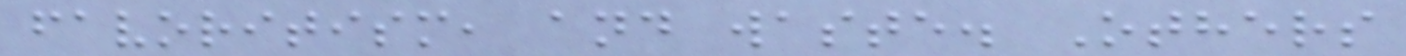favoritism, and waste. Others
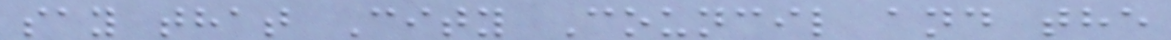say that City Council and the
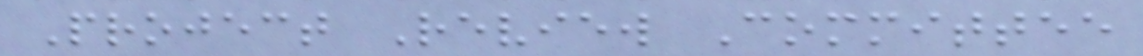Project Review Committee
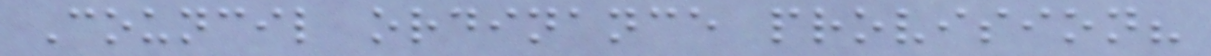Council ordinance provision?
